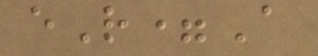eR=A
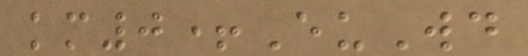km0+EuWd
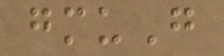gmuG
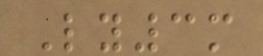Ly3m
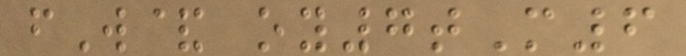fW& oy7tM6
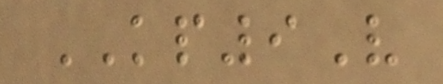KP9V
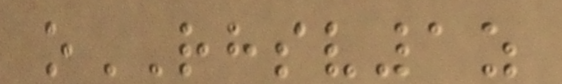oRHSV1z
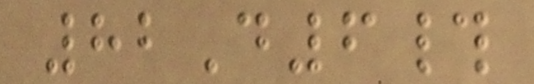82D6#
